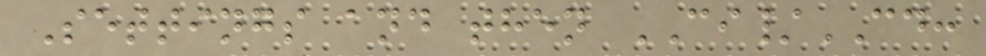Settings and then CI/CD:
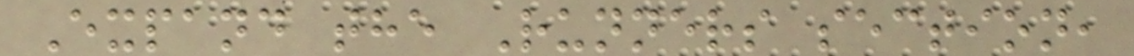Expand the Runners section,
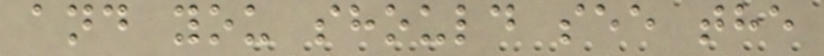and you should see the
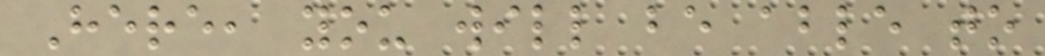Here, you will be able to
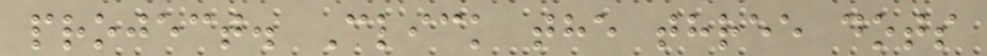project. Click the three dots
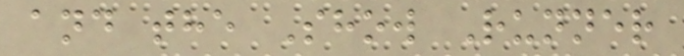and the Show Runner
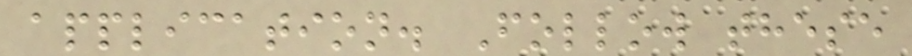application. Follow these
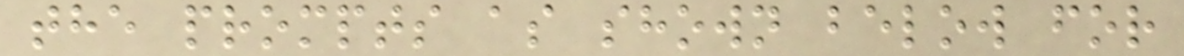the prompts as shown below for
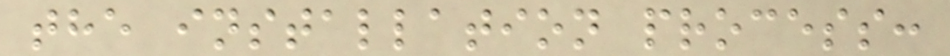the installation process:
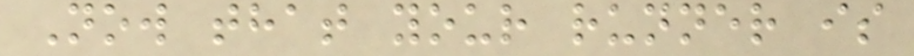Now that your runner is
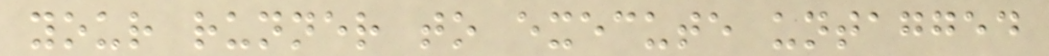your runner to execute untagged
